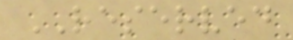RESERVED
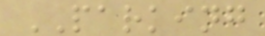PARKING
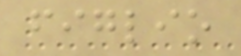figlio
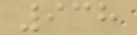938
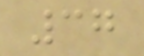37
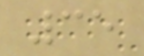35
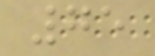75
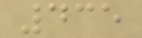435
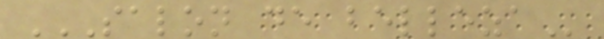SALON DE BELLEZA
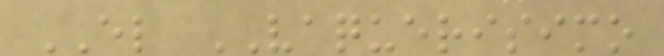EL VAQUERISIMO
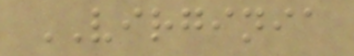VIRGINIA
